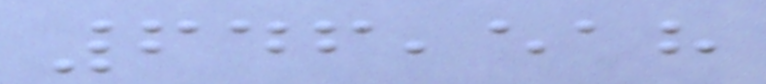646,518
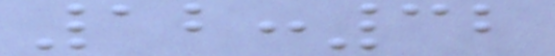12:32
